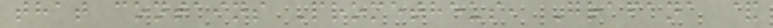that contains Prometheus, Grafana &
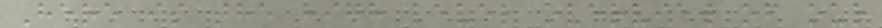Here is the high level overview of our
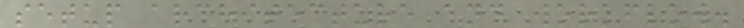setup architecture and workflow.
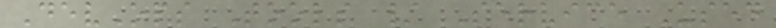DevOps Tools / Service Used
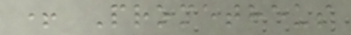+ Prometheus
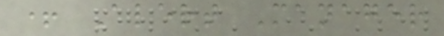+ Alert Manager
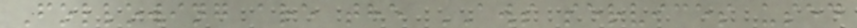Following are the AWS services used
